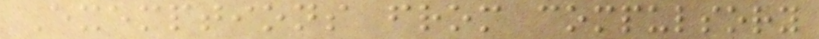Exemptions from compulsory
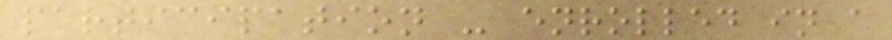participation - enrolled in a
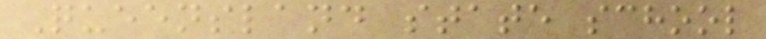Queensland state school
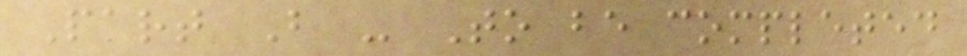Part B - To be completed
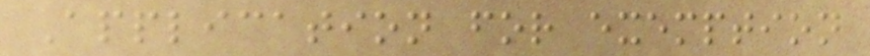Application for exemption
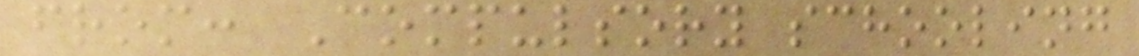from: Compulsory schooling
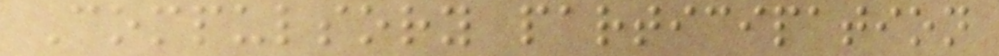Compulsory participation
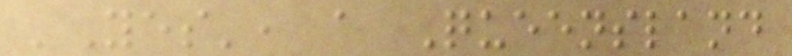'Yes', a Queensland
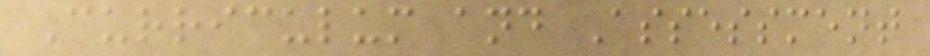Curriculum and Assessment
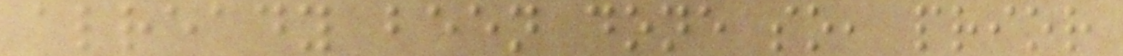already been done so, prior
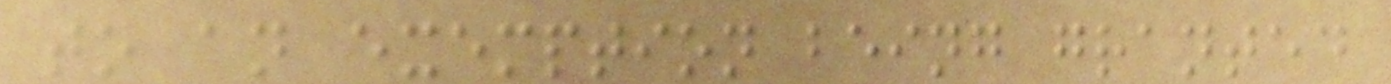to an exemption being granted
